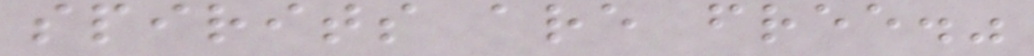spirits are free."
